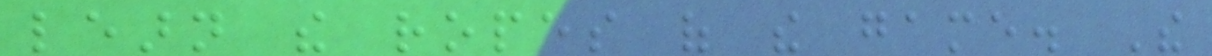learn the ropes of the game. The
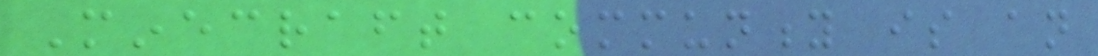Minecraft community is an
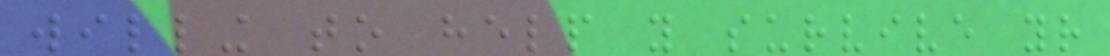willing to help you survive your
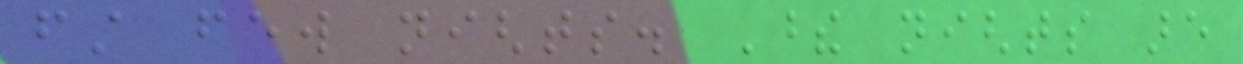first few nights. These nights are
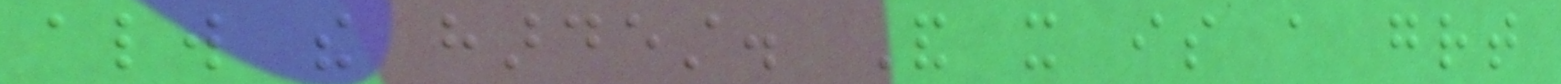always the hardest. And it is a great
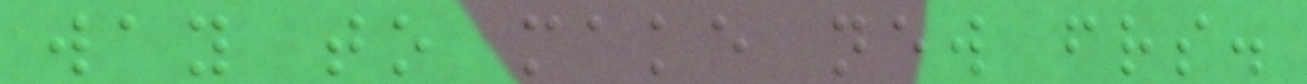way to make new friends.
